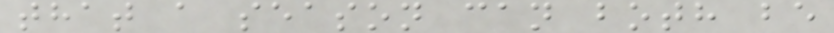that a season can both be
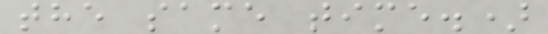the same time.)
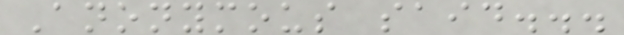Anonymous said...
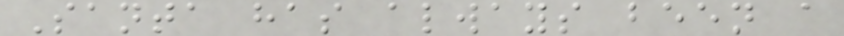Santa has always been a
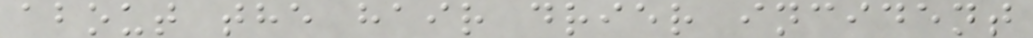about the hair drier incident
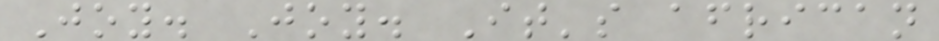Joy. Joy. It's african
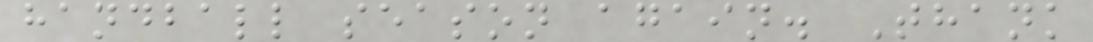handball season again. Thank
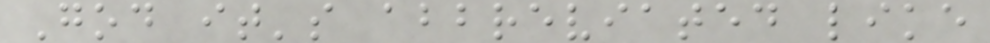God it's abbreviated like
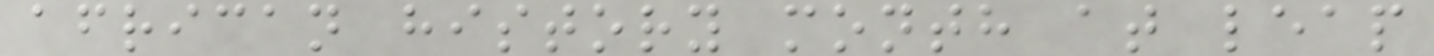african history month at leap
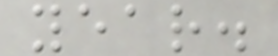year.
